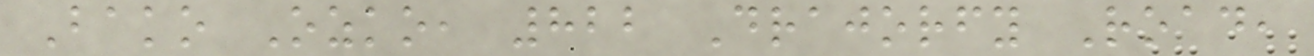Bako Ozko, 822 Drajorfy Road,
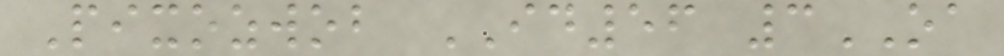Pixozwob ID56 3OA
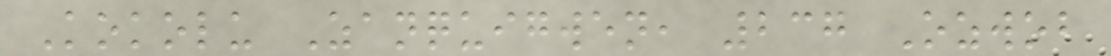Kokolu Zanquigwen, 237 Ozwob
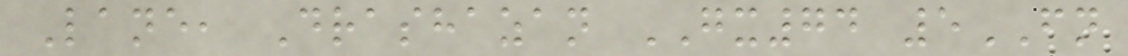Lane, Drashazan GX74 5FN
